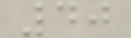40
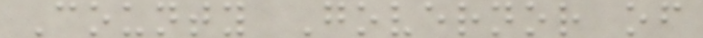County Governor of
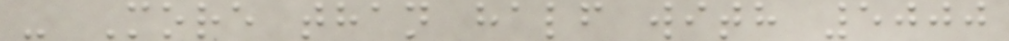- More than half with 5000
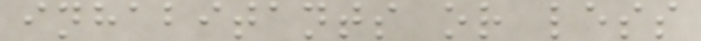inhabitants or less
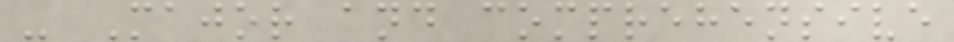- Major and comprehensive
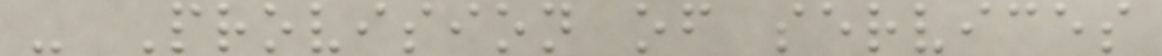- Provision of services
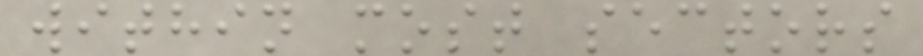within most sectors
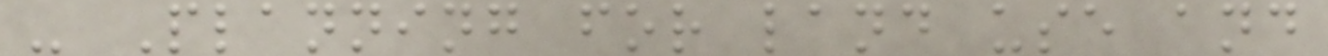- Planning for land use and
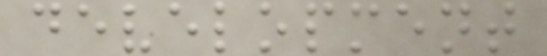development
